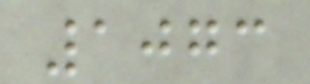1073
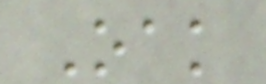Oak
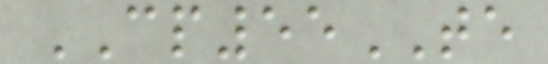CP55TE
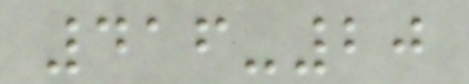416-20
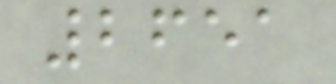2651
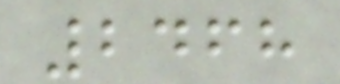2468
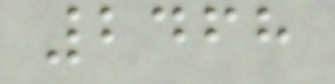2468
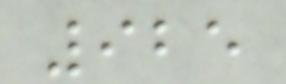925
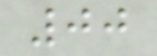00
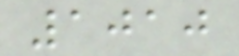1010
